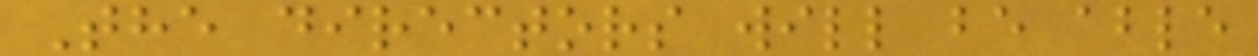The directors will be able
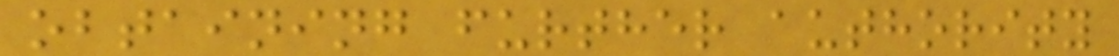obtaining further authority
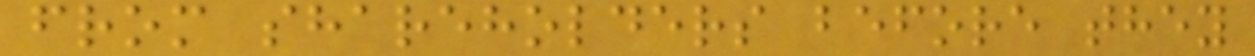from shareholders before they
